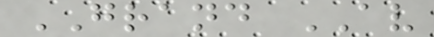GRAND AV
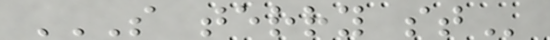S TERRY ST
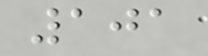101
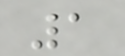1
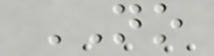NO
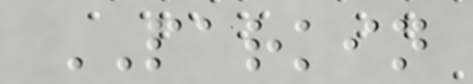PARKIN
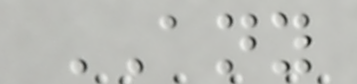ANY
